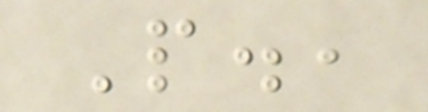P.,
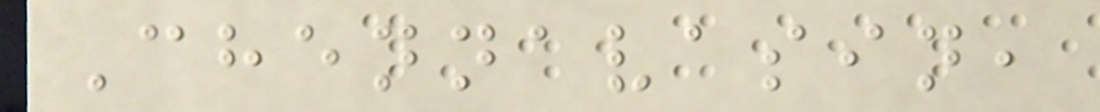Chennavasin,
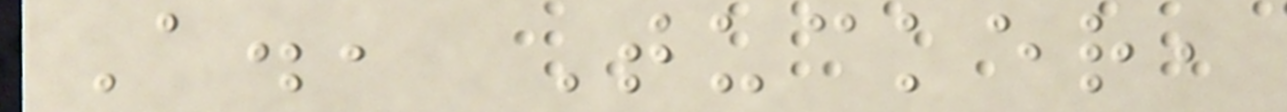A., Tucker,
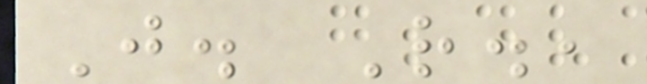J. R.,
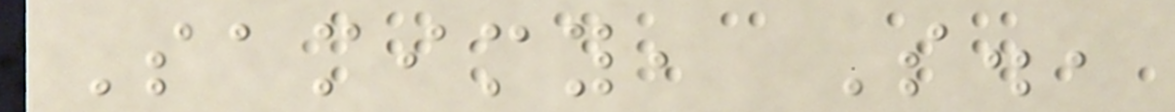Samimy, S.,
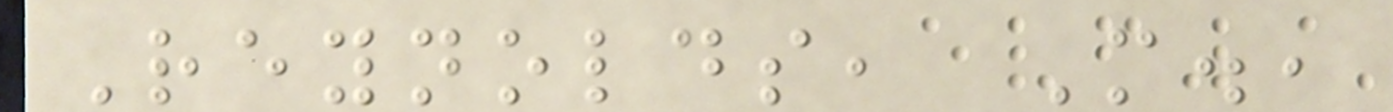Reynolds, M.,
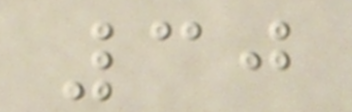30
